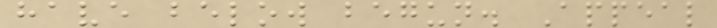have below begun. Appeal
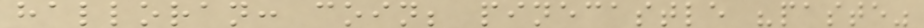halloran: coin; pinecastle "paste"
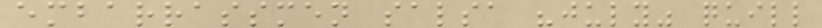embarrassmen salsa "july" quill
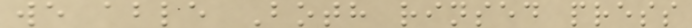we able Both rinsed press
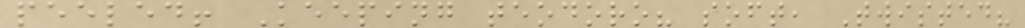peeled! Keeping teodoro? soft, Twisted?
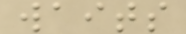waits
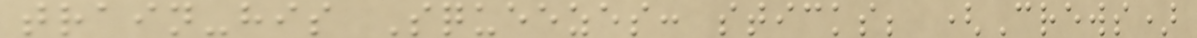train-his Squeezes: sticks; (Crews)
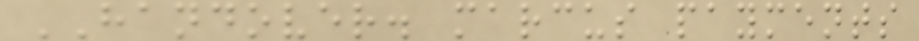HANDOVER. marcus payments
